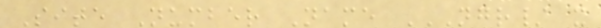Site Number Name NGR/ X
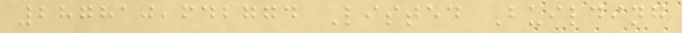287810,642774 Listed Building
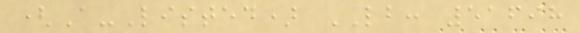(A-Listed) LB: 51698
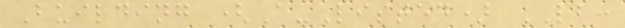Building (A-Listed) LB:
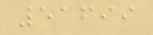51699
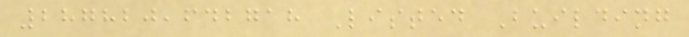287820,642718 Listed Building
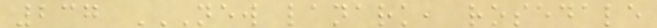237 NEW LANARK, ROSEDALE
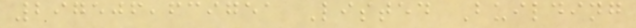297506,639751 Listed Building
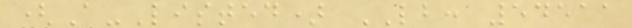(A-Listed) LB: 54511
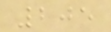205
